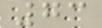73
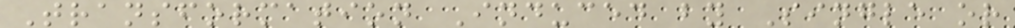Transformation Induced by Single or
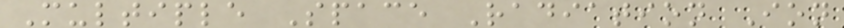Multiple Space Radiation Ion
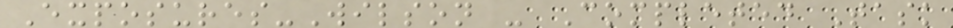Exposures-Wilson - Completed Task
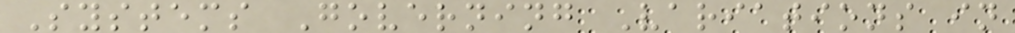Systems Governing Variations in
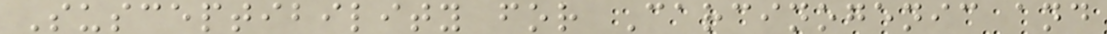Susceptibility for Carcinogenic and
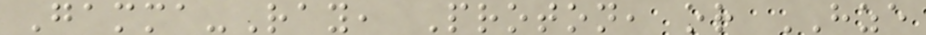Gamma-Ray, Proton, or HZE
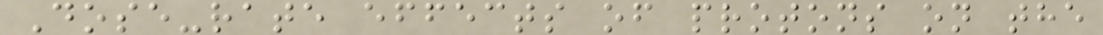Dose-rate effects of protons on the
